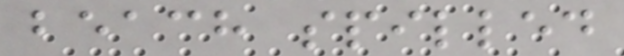beach spilled
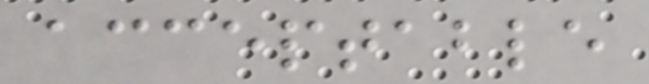acceptable
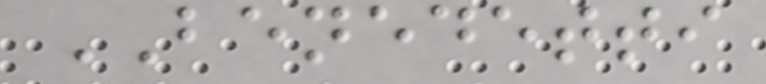BENEDETTI
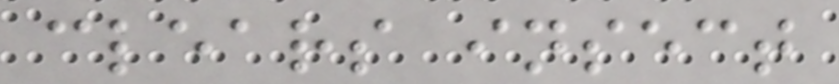clears insect
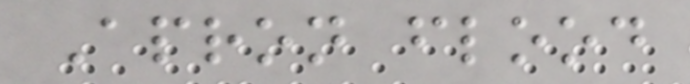Apron flood
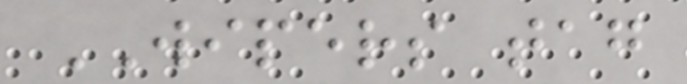WIPERS tag
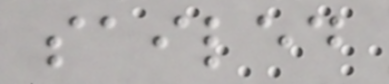sailed
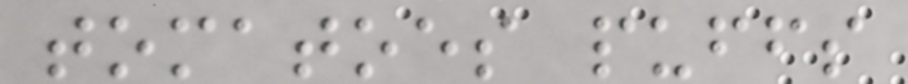tomatoes puffs
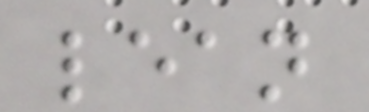lean
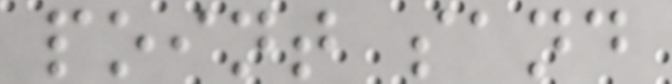point sand
